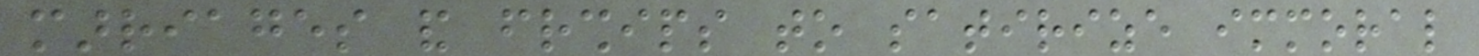marriages and friendships to satirize immoral
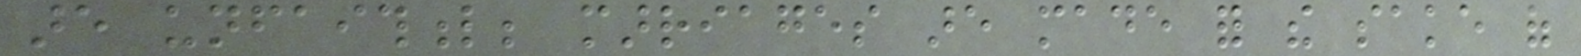are unfaithful; marriages are made for the sake of
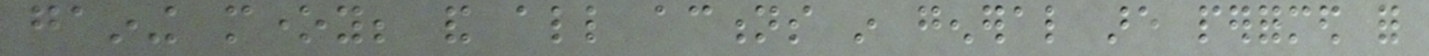gaining money; and all actions in general are performed for
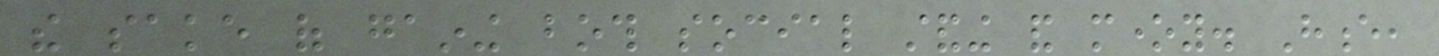the sake of gaining both social standing and money. Hence,
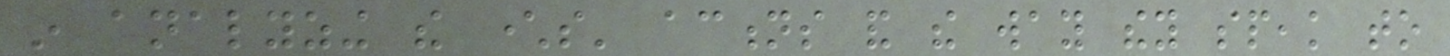in analyzing the characters' actions and the way they speak to
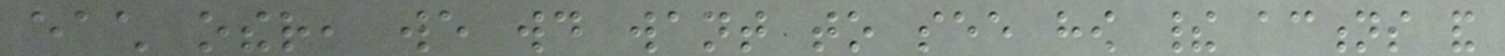each other, we would want to see how their actions and
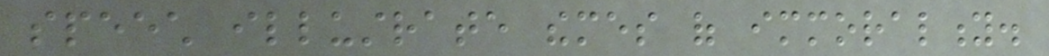speech illustrate themes of immorality.
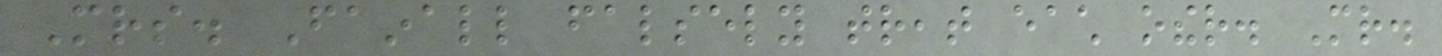Mrs. Fainall falsely treat each other. Mr.
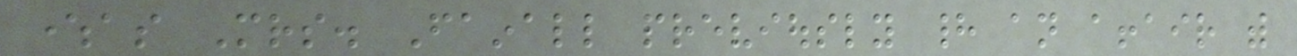whereas Mrs. Fainall previously had an affair with
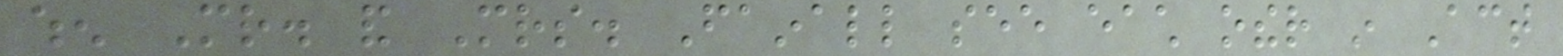when Mr. and Mrs. Fainall see each other in Act
